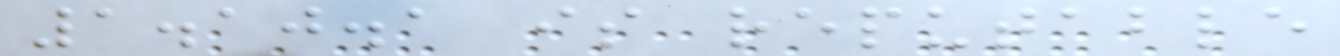1.10.1 is reputable
